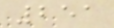251
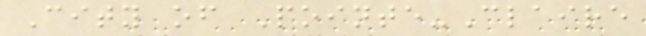City of Pointe-Claire
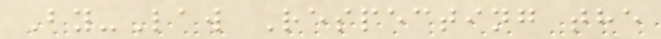By-Law Respecting the
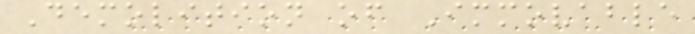Demolition of Immovable
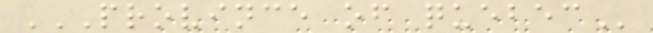PROVINCE OF QUEBEC
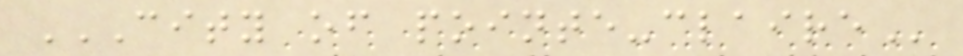CITY OF POINTE-CLAIRE
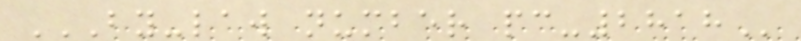BY-LAW NUMBER PC-2818
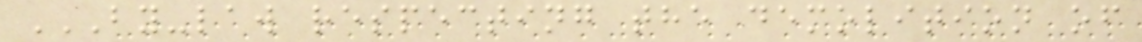BY-LAW RESPECTING THE DEMOLITION OF
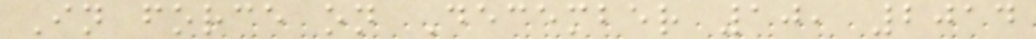In force on December 10, 2014
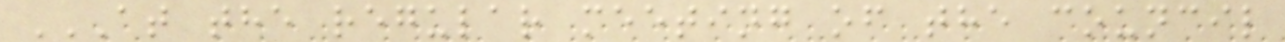AT THE REGULAR MEETING OF THE COUNCIL
